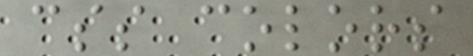css colors
